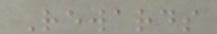Rewards
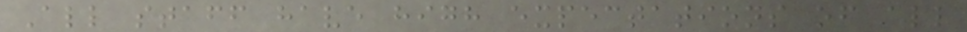All staff have high expectations of all
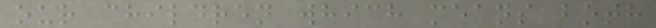our children which means both
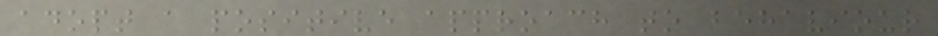adopt a positive approach to behaviour
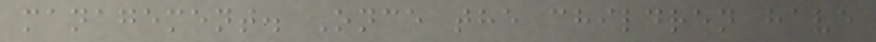management. Once the children have
